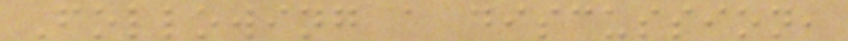Following a discussion,
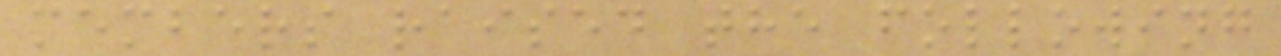members raised the following
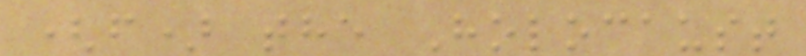(f) the Holocaust
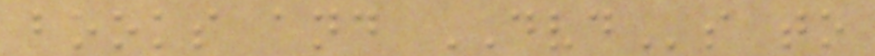books and DVDs to
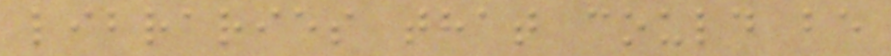libraries that could be
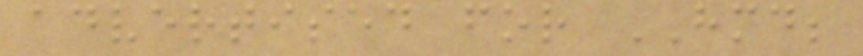advertised for HMD;
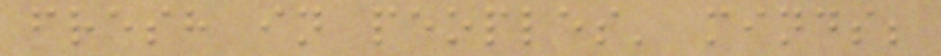fresh in peoples' minds;
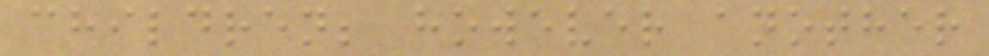children; however another
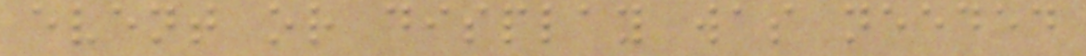event or display was needed
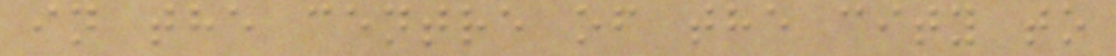in the centre of the city to
